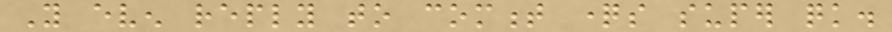You even reply to comment questions super quick.
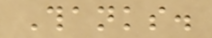Thanks.
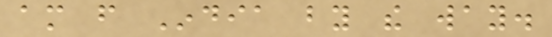am from India by the way.
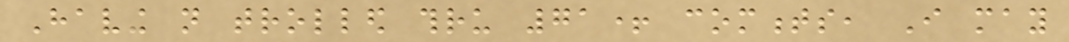Having not trolled thru 71+ comments, I may
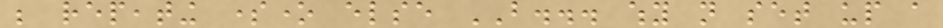be repeating someone else BUT... why not set up a
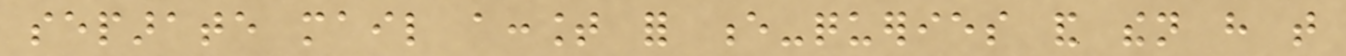separate mail account for e-queries and then have that
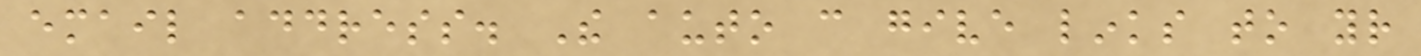email address. The auto can give links to your
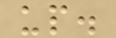up.
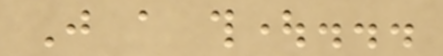Just a thought...
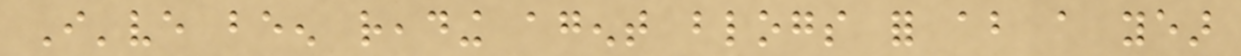I've been reading agent blogs for about a year
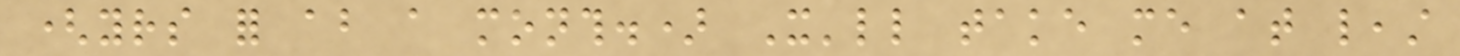(yours for about a month.) It'll take me at least
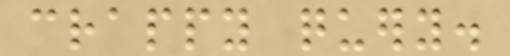crappy query.
